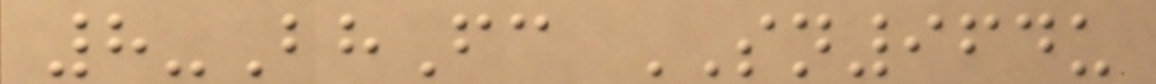8-BhFc SN964u
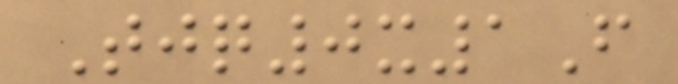Tjq0x1F
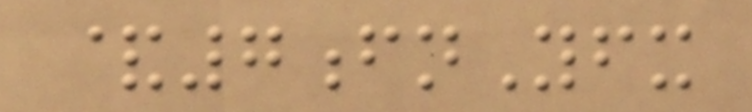&7fnYfx
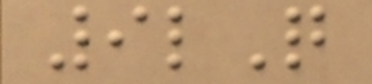9lQ
